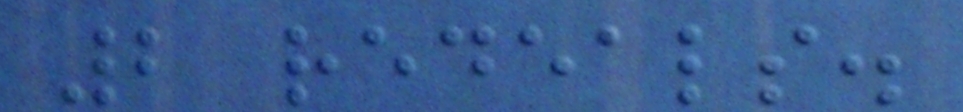2 redeals.
